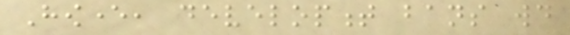However, development bans would
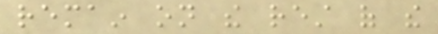remain on the rest of the
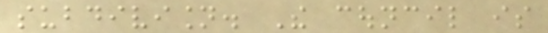subdivision. The council is
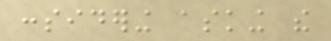considering asking the
